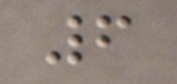6
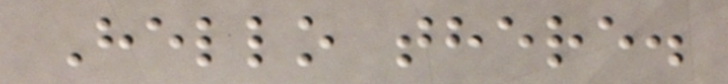Hello there.
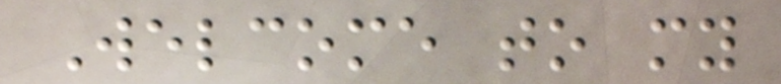Welcome to my
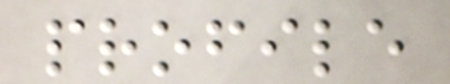profile
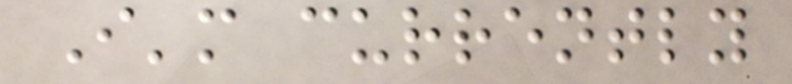I'm currently
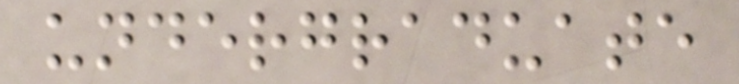undergraduate
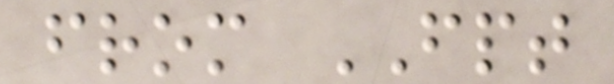from FPT
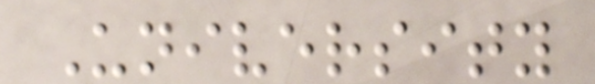University
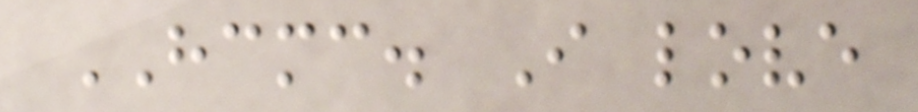HCMC. I love
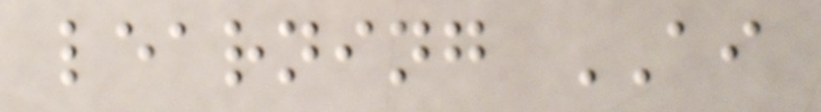learning AI
